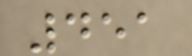451
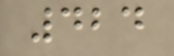424
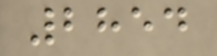2854
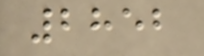2852
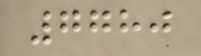7780
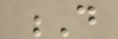D
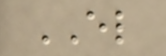EL
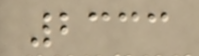2333
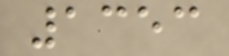1353
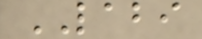LABI
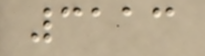3113
